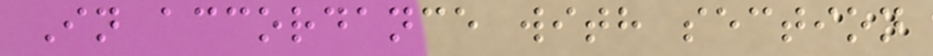In accordance with section
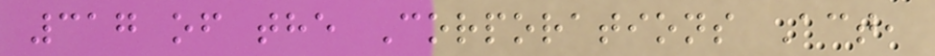317 of the Corporations Act,
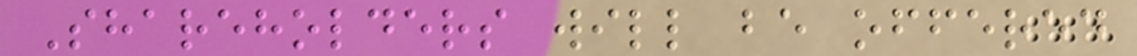Shareholders will be offered
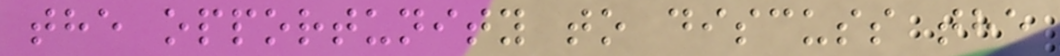the opportunity to discuss the
